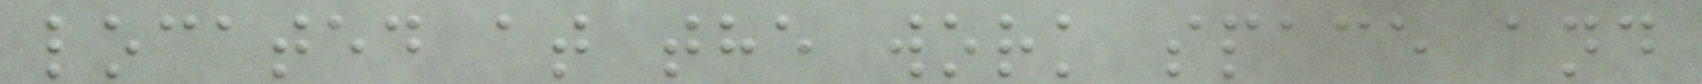located at the work space and
